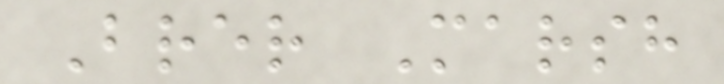Brer Marsh
